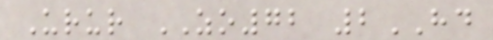Urur ZO72 2HD
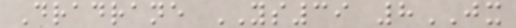Dradrane YS39 8JX
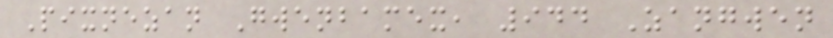Pixnezan Gwenbamex, 944 Zangwen
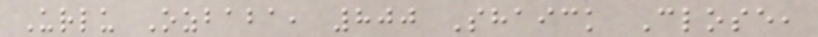Urlu Ozbaba, 800 Shaick Close,
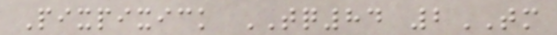Pixpixick TQ84 2TM
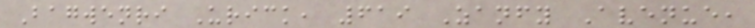Bagwenri Urick, 619 Zanfy Avenue,
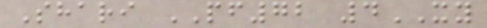Shari PF72 4XY
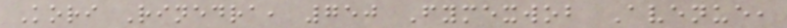Kori Rinedra, 750 Fymexwob Avenue,
